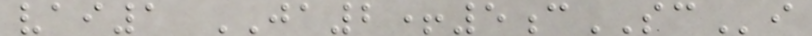vai1 JA2+5cSCi
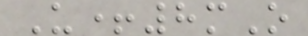U+8mO
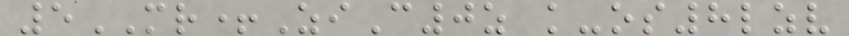5MR+ZiC0z k-os8lzv
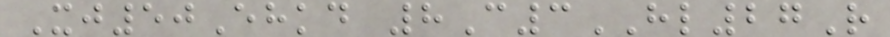Xj50Ehkd 8C3HL27R
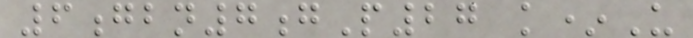6gbn7gP27 k*U
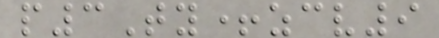p3Ty+zcv9
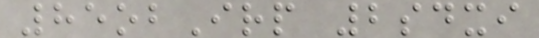85obIrp 2sdxi
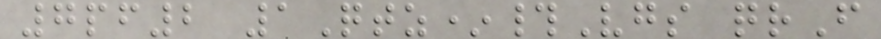7pf2 1Qtz*#Vgs qrF
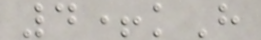4+kH
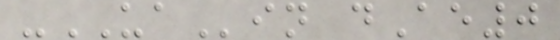-UAin dAe0
